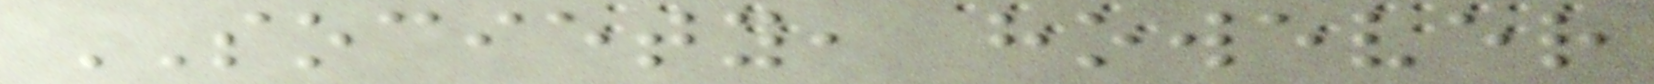SOCIETY, however
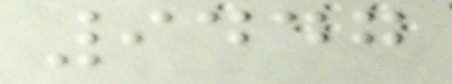9447
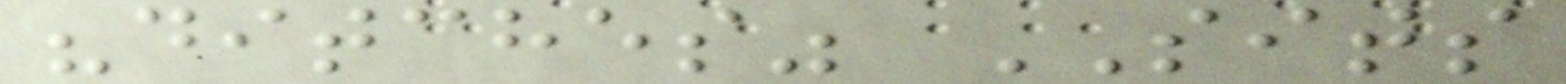"ditches" SITS
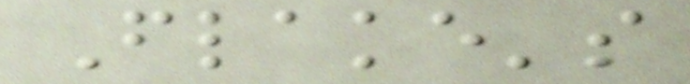Flake's
